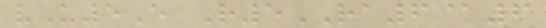vU5E R5RA6@6
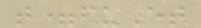t=fuEt
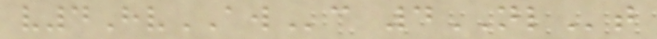v4HvAWc 4NLt
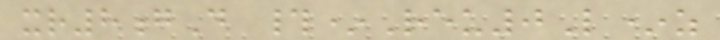xr8gD #*Reu0L*z
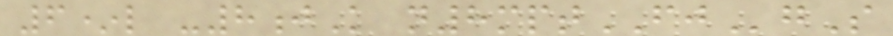6*l -8jK n8mptFJgS
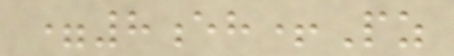=8eh+Pz
